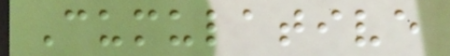Cumulative
